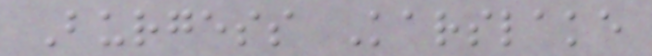Burgess Karslake
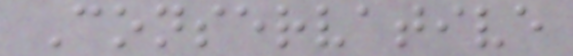Conservative
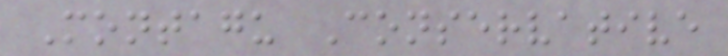Montagu Conservative
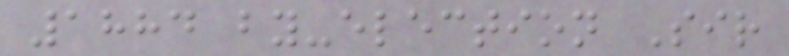1884 by-election Sir
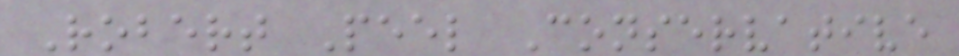Robert Peel Conservative
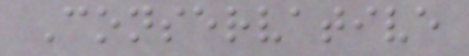Conservative
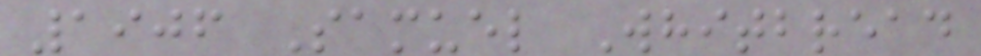1906 Samuel Whitbread
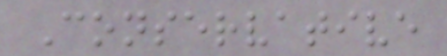Conservative
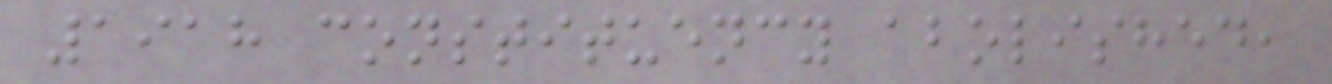1918 constituency abolished,
